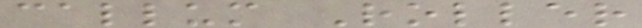callum Roller
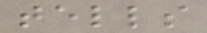tells
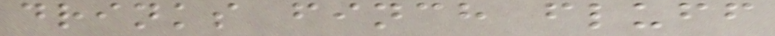drinks finch fluff
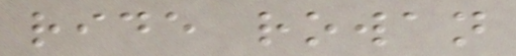ride rowan
